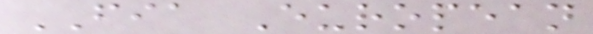FIA European
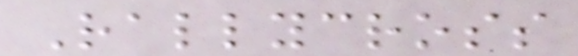Rallycross
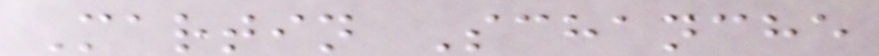Martin Schanche
